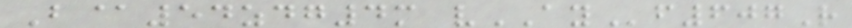B@54zdg4m vAYf607R
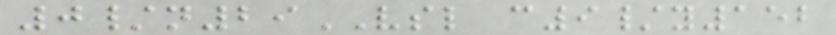0/n29VSL c9/y152
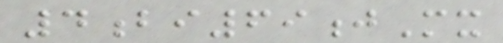4bi69jMx
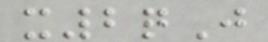x2qJ
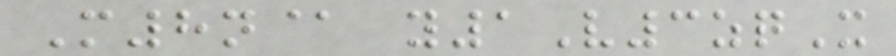M8n@ y1V3zqX
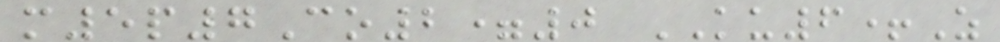m5p7Co2=0 KU6+Z
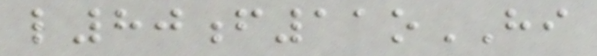l80f11oHI
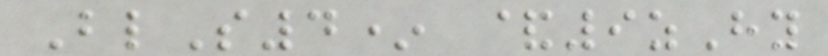BlS4* &9zHy
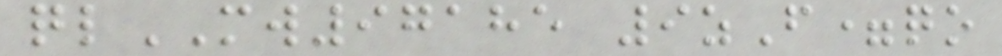qlMW97185 9zF=qo
